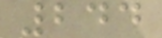244
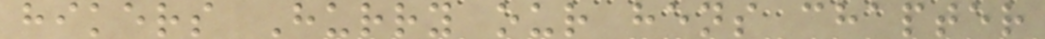hikers Hurry our hens chapter
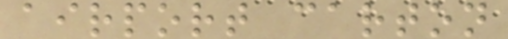airport carton
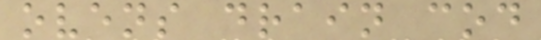ovens drain cod
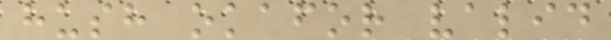hush okafor valid
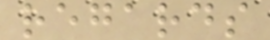regards
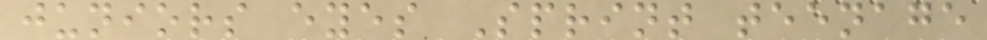juniors eyes Sprint teenage
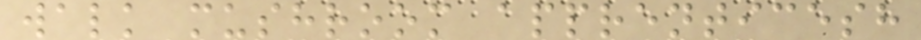walk mushroom apprenticesh
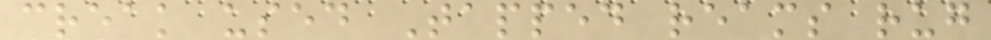creak used Tapped reams rug
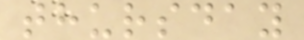thursday
